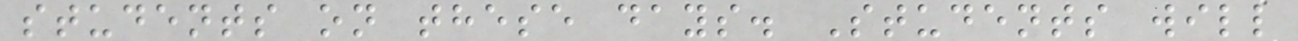students on these days. Students will
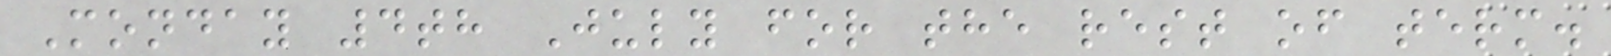Monday 4th July for the rest of term.
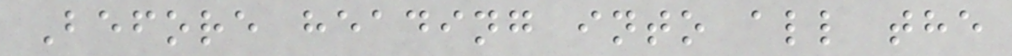Before heading into all the
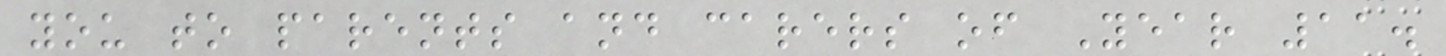you to parents and carers of Year 11.
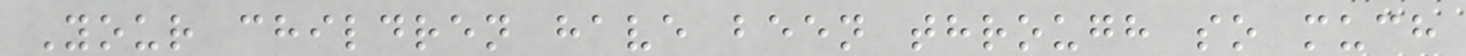Your children have been through so much
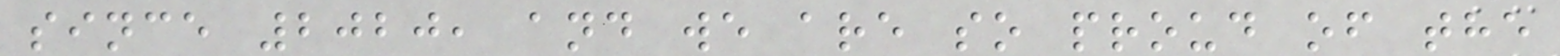since 2020, and we are so proud of the
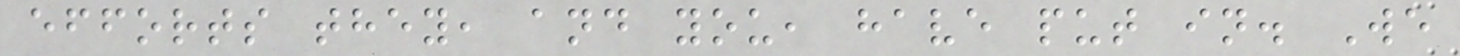efforts they, and you, have put in. We
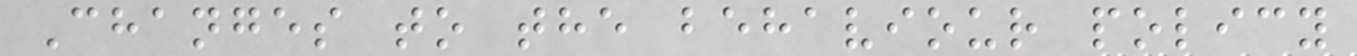Changes to the behaviour policy
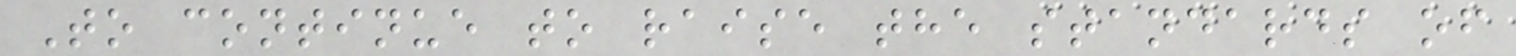To continue to raise the standards of
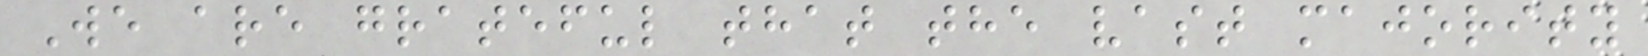We are grateful that the vast majority
